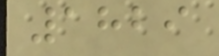1829
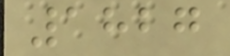1827
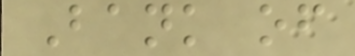Bank of
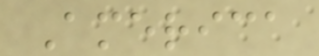America
